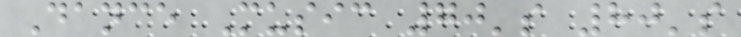Dance Music 70's 80's
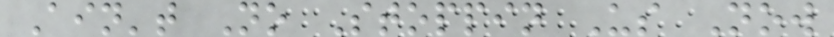Ain't No Stoppin Us Now
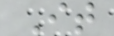It
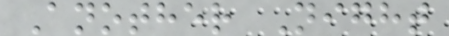Another Night
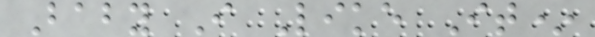Baby I Like It*
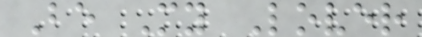Be My Lover
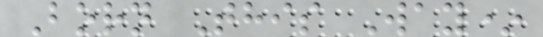Born This Way*
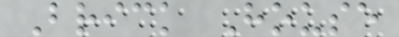Brick House
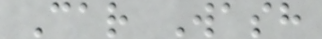Car Wash
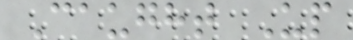Caught Up
